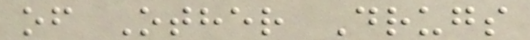of Other Drugs
